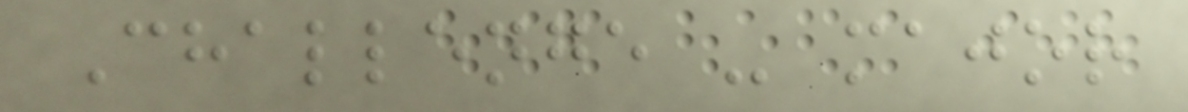Challenge - major
